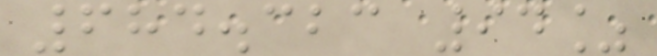684.323 94%
